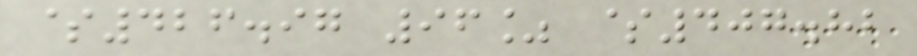$426.97 96% $407.82
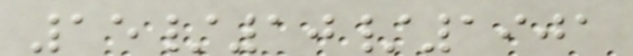15/10/1901
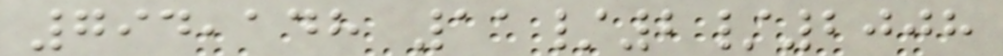794,148 11/2/2008
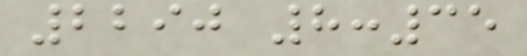2290 8:35
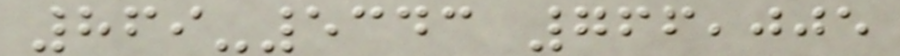869-5343 766,005
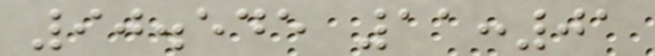90.545 11:01
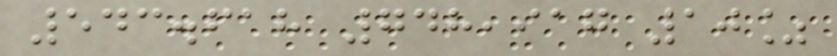543.618 748,917 10%
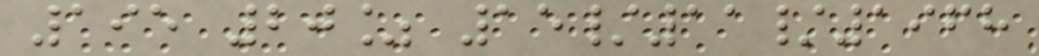195 20% 15/11/1968
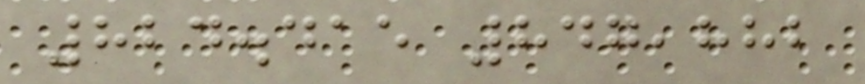824.415 847,882
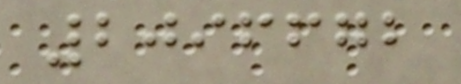2096672
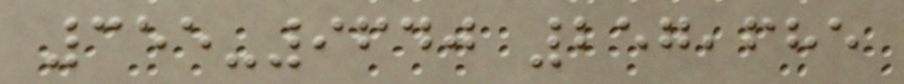355-9640 257,685
